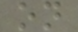on
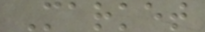Market
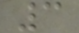3
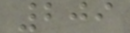209
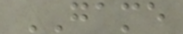GAME
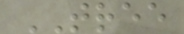TREE
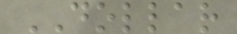DOLLAR
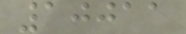10011
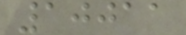10011
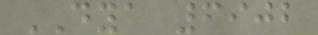DYA 6902
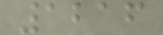1216
